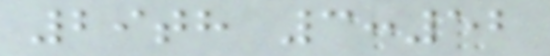29th 3:52
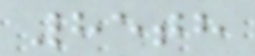85th
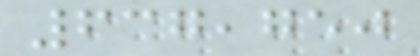637,750
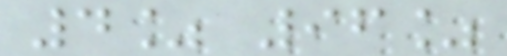4% 96%
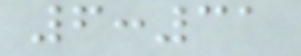6:31
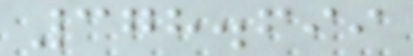378.699
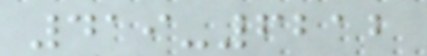419-6212
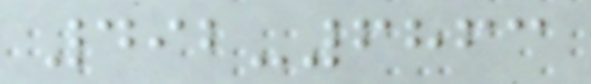492-6863
